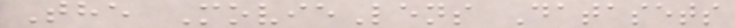The MovieLens Datasets
